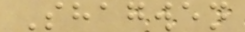Shagwen
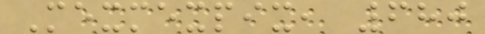Mexmexpix, 680
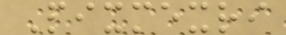Pixmexri
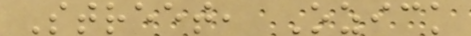Street, Ozick
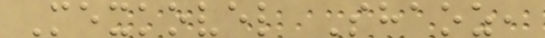Mexkovel Shaoz,
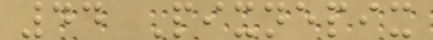44 Pixnepix
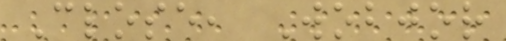Close, Wobjor
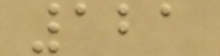121
